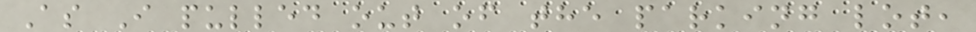As I pulled out of the parking lot,
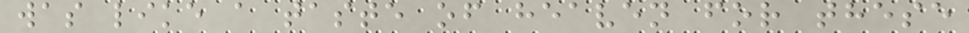was like a taste of heaven for these
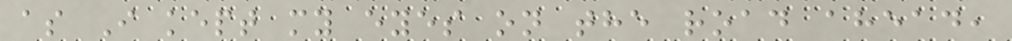as I kept my eyes on the road ahead,
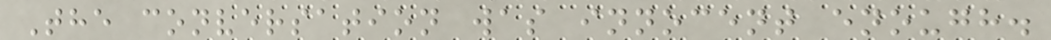The conversation was innocent enough.
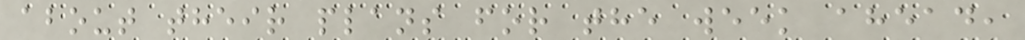about their plans for the week ahead,
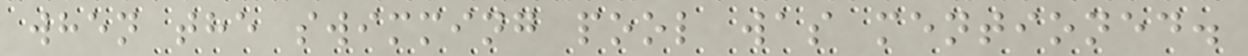when the swimming pool was mentioned.
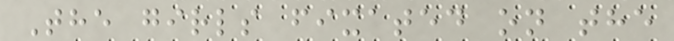The girls fixated on the
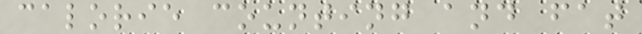calorie counting and fat
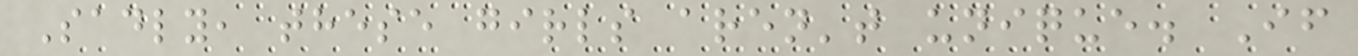Sadly, these girls aren't unique. If
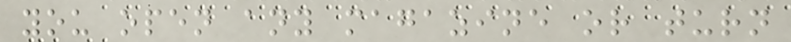you open any magazine or turn
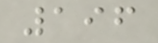196
